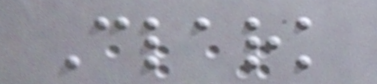Clark
